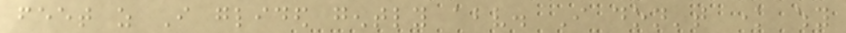feet as I glided gently above. I don't know why
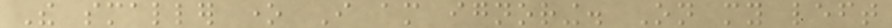The smaller one I am ignoring. On my left
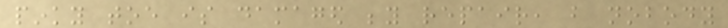pinky toe is damaged beyond repair, but nobody
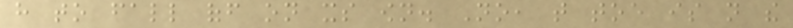have to fall off on its own. No, that toe is not the
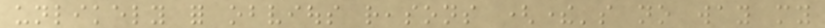unlikely for obvious reasons (there's no way my
